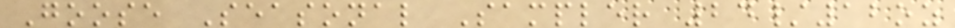Goose Seasonal Sampler 24/12oz
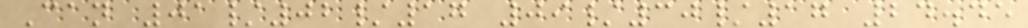Can 01/02/17 09/30/17 24.45
